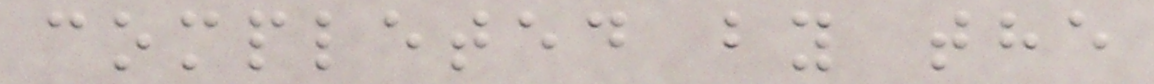completed by the
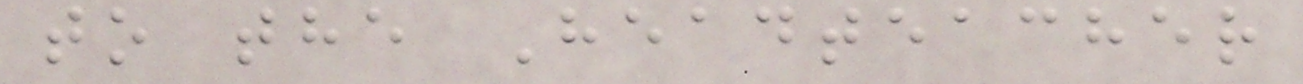to the Headteacher
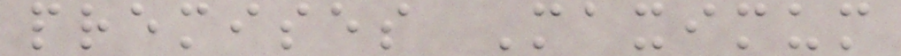premises Maximum
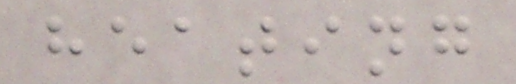heating
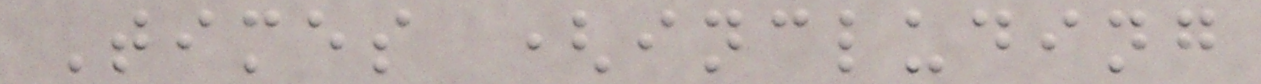Times (including
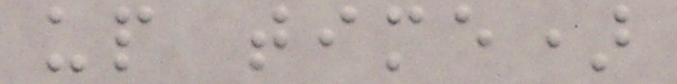up time)
